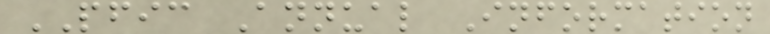PFIC Annual Information
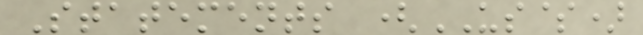Statements (US$)
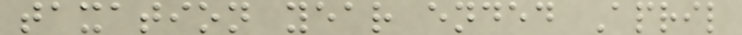taxation year ended April
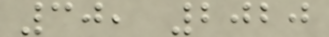30, 2020
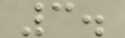3.
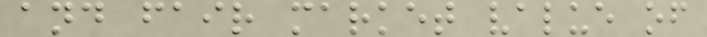and fair market value of
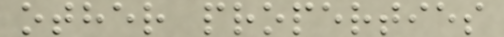other properties
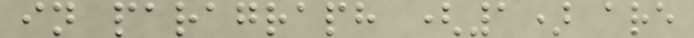in paragraph (1) are
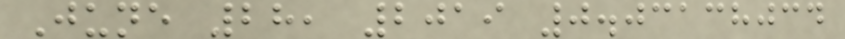June 28, 2019 0.03138034
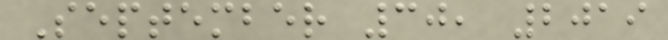September 30, 2019
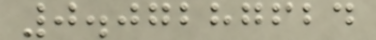0.07287624
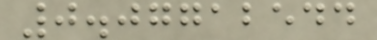0.07712544
